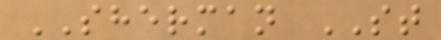SHERMAN ST
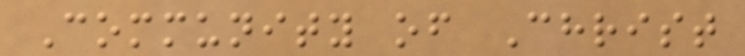Community of Christ
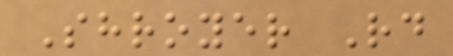Shroyer Rd
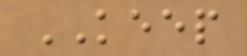KEEP
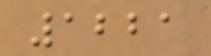1221
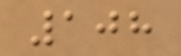108
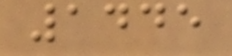1445
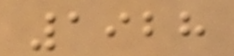1928
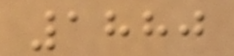1880
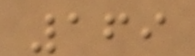169
